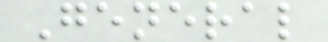General
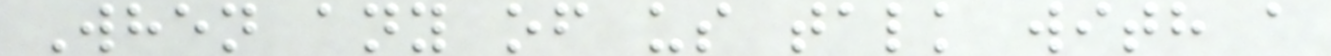When any of us talk with a
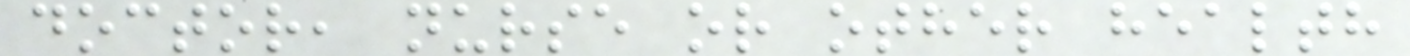doctor, nurse or other health
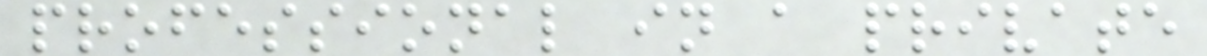professional in a private
